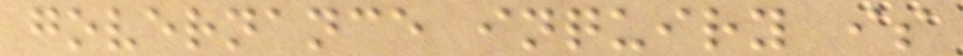governance inquiry is
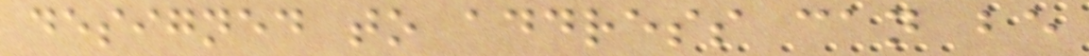designed to address can be
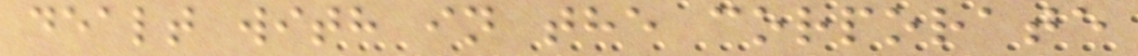dealt with in the corporate
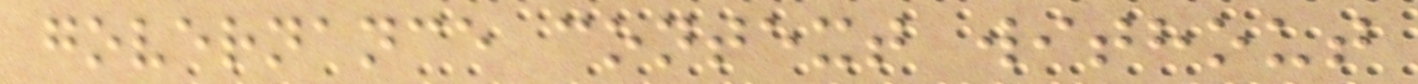governance context without
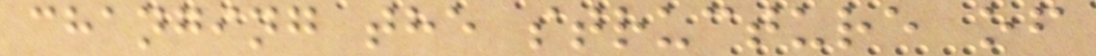changing the structure of
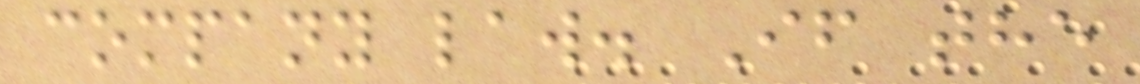company law. If the
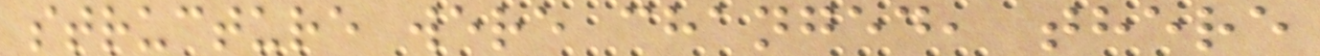structure were changed, there
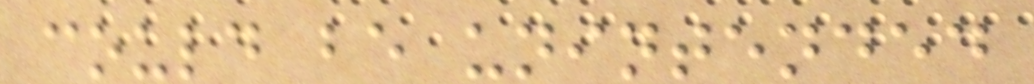could be unintended
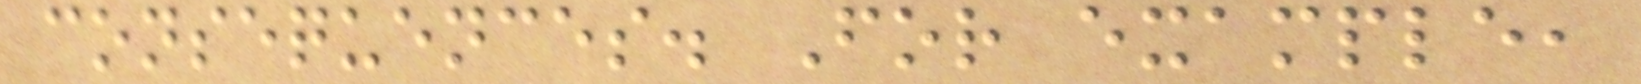consequences. For example,
